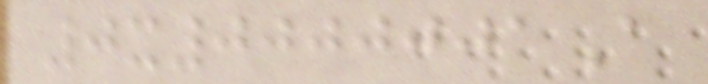0x0000001A
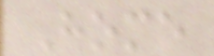Home
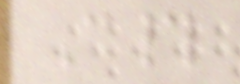C#
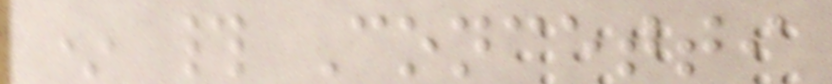* # Concetti
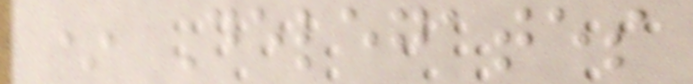* Delegates
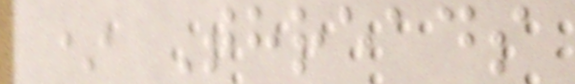* Threads
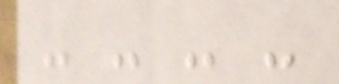- - - -
